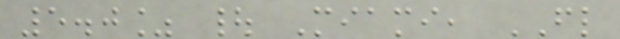5.0% | Miami, FL
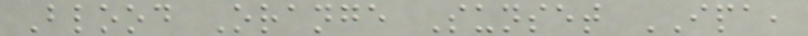Blood Orange Sunset IPA,
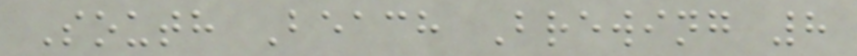South Beach Brewing 8
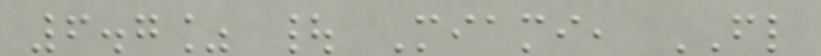6.7% | Miami, FL
